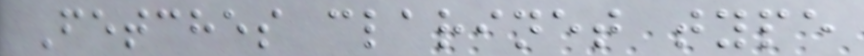Fetches clarinet type
